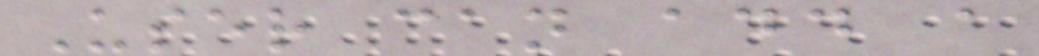User can add a
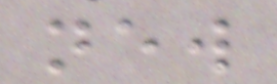new
